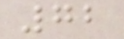72
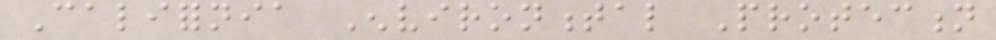California Environmental Protection
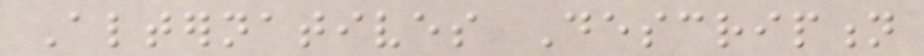Alternatives Description
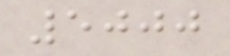5000
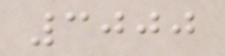3000
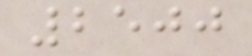2500
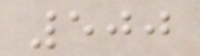500
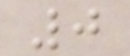0
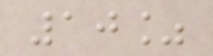10%
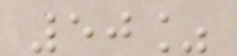50%
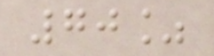70%
